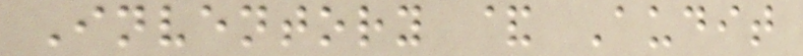Inventory & Audit
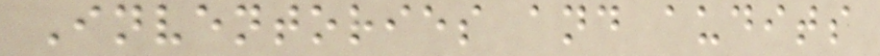Inventories and audits
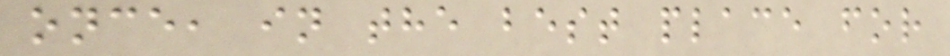once, in the best place for
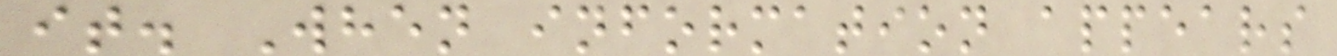it. When information appears
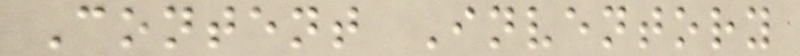Content Inventory
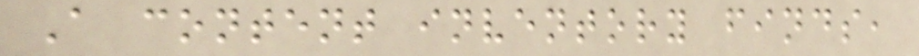A content inventory finds,
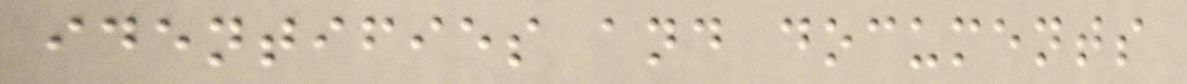identifies and documents
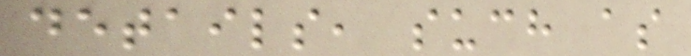details, such as
